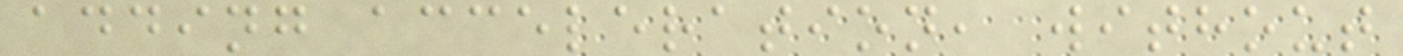adding acceleration, without
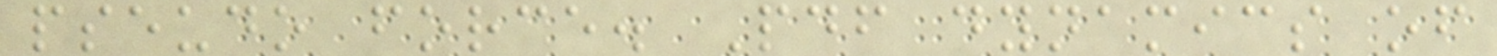pseudo force. Pdf dynamics of
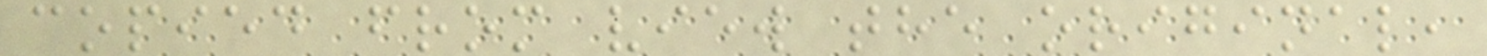copied from view the original,
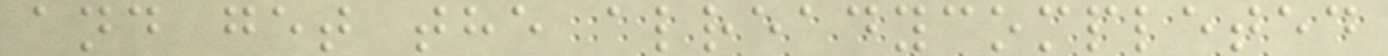and get the alreadycompleted
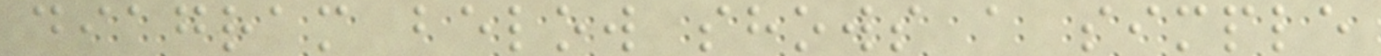diagram below shows a simple
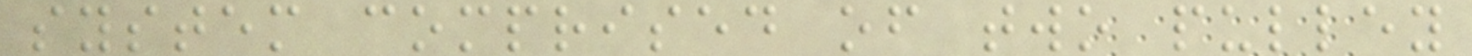system comprised of two pulley
